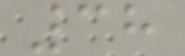38
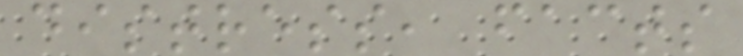distress, facts
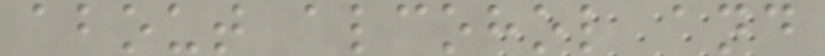about alcohol and
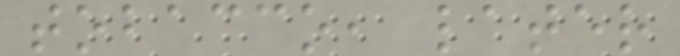tobacco, later
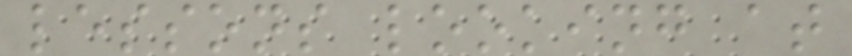lessons looking at
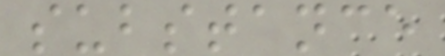substance
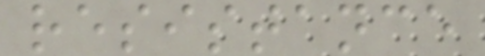resistance
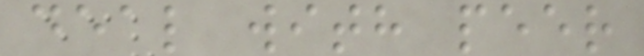deal with peer
